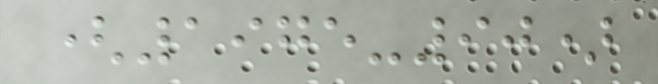(1975-90)
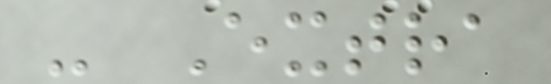- Extra
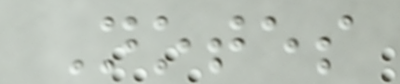Notes
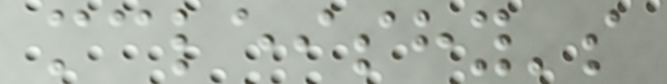mcleishy's
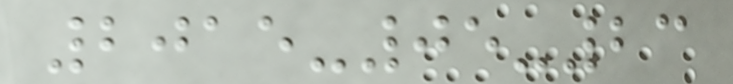2015-05-23
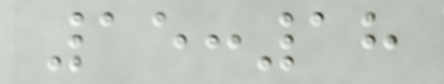15:18
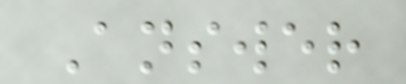Answer
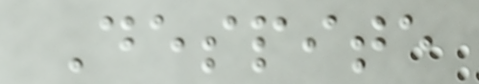Despite
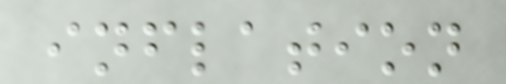inflation
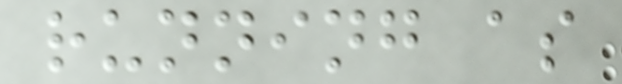running as
